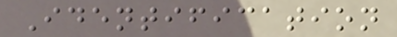Identification
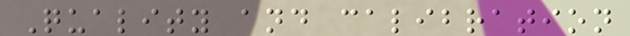Quality and calibration
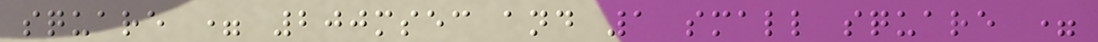square = 200msec and 1 small square =
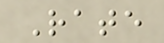Rate
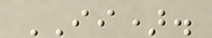II).
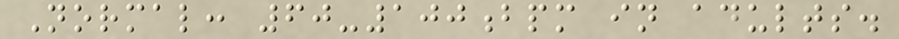Normal: 60-100bpm in adults.
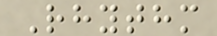Rhythm
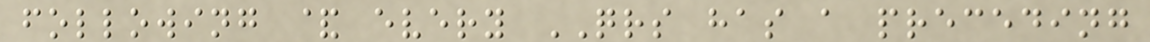following & every QRS has a preceding
